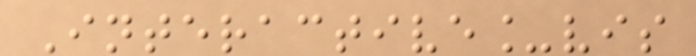Interactive_vis
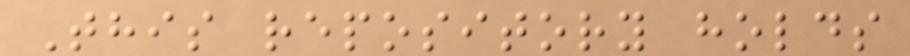This repository holds
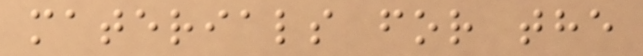materials for the
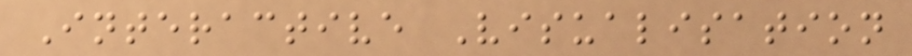Interactive Visualisation
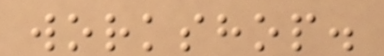workshop.
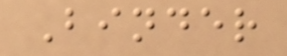Binder
